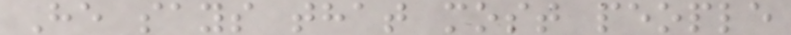He says that most people
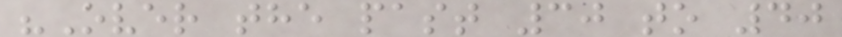"Over the past 30 to 40
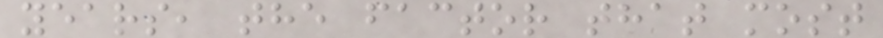years, the factor that most
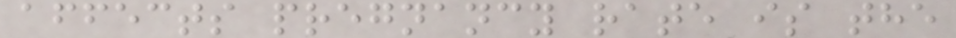affects pregnancy rate is the
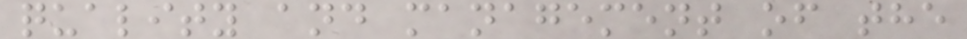quality and management of the
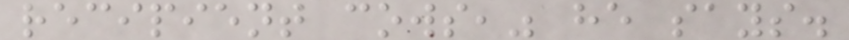recipient cows," he says.
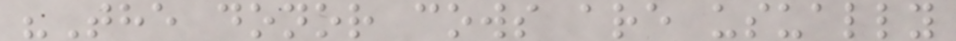"The donor cows are usually
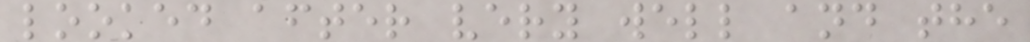looked after very well and the
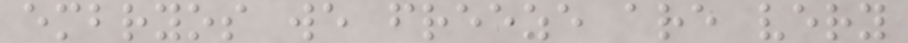embryos we freeze are very
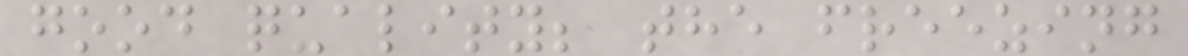good quality; the freezing
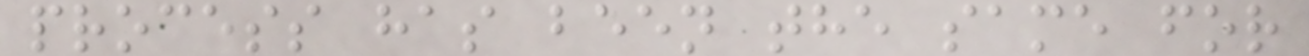process has been the same for
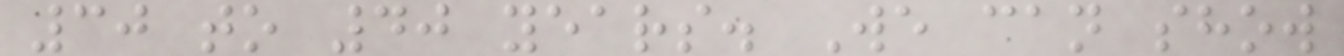30 to 40 years. We can show
